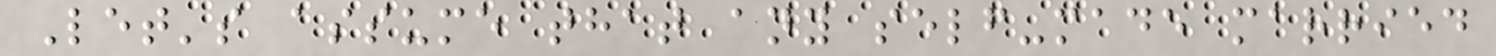Let's assume that any self-made married
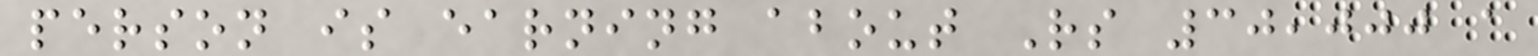person is earning about Rs 30,000 a
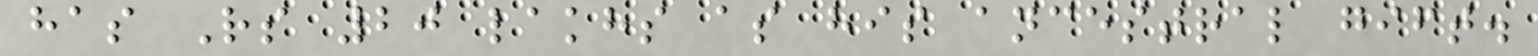has Rs 20 lakhs as his ancestral gift.
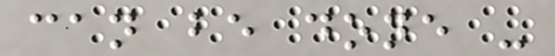can be done -
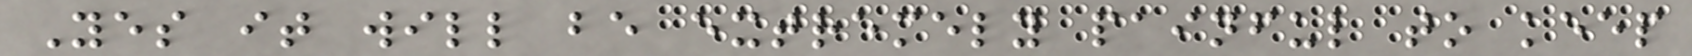Yes it will be extremely painful to keep
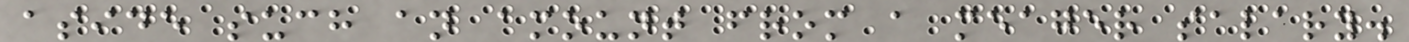aside such an amount from a meager salary.
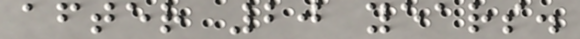after 20 years.
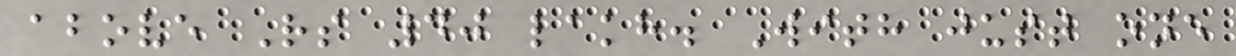above Rs 40 lakh. With just one
